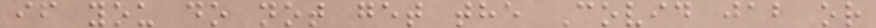if you do not get the Covid jab or
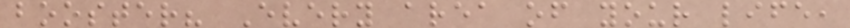booster? Every area of your life,
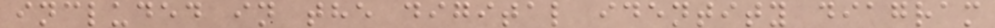included in the digital identity diagram
